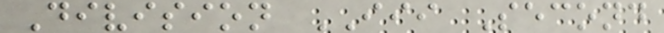Division III Second
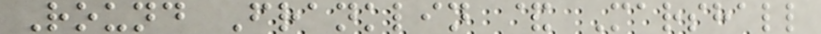Round Franklin & Marshall
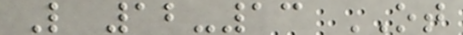L 12-13 OT
